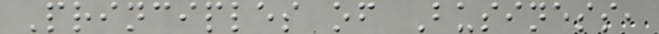Principles of Business,
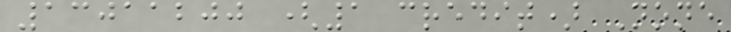13011200 (1 credit) None
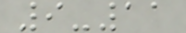9-11
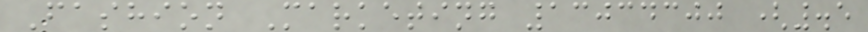Fashion Marketing 13034300 (.5
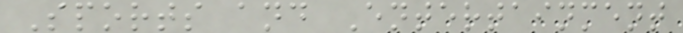Sports and Entertainment
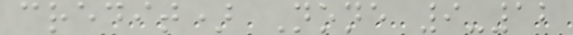credit) None 9-12
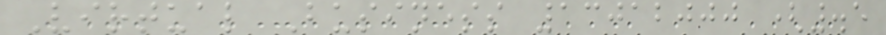Virtual Business 13012000 (.5
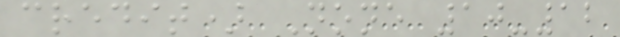credit) None 10-12
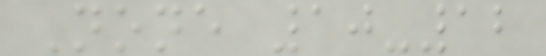None 10-12
